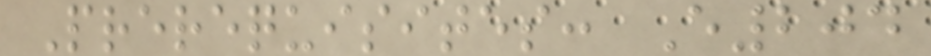Prerequisites: E204
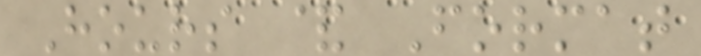Hours & Format
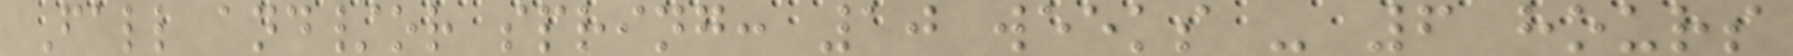Fall and/or spring: 10 weeks - 6 hours
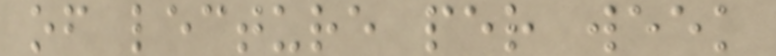of lecture per week
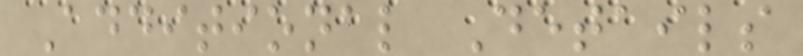Additional Details
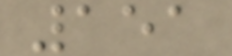151
